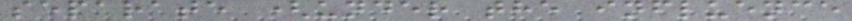separate (under the influence
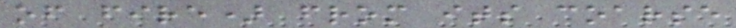of fire) from its coarse
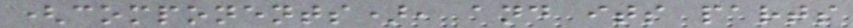(components), and its parts
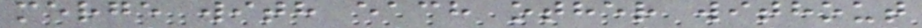merge with each other without
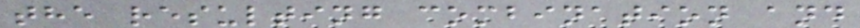the resulting combination and
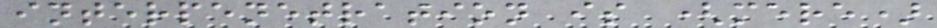interpenetration is (mere)
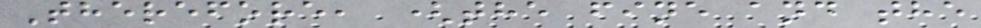Therefore, (the fine and the
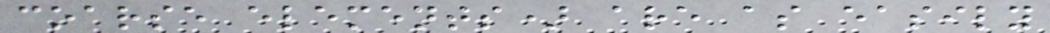coarse elements) are as easily
